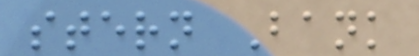stern Bank
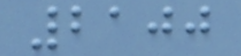2100
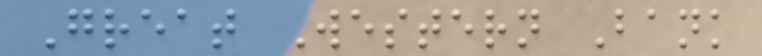Great Western Bank
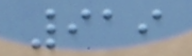919
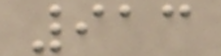913
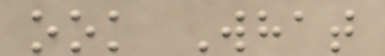ook What
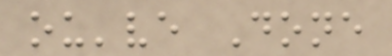ou've Done
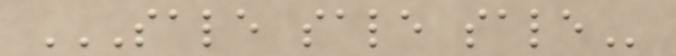SALE SALE SALE
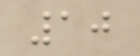10
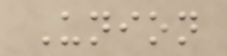Union
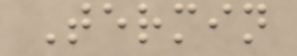Termin
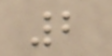2
